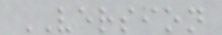VERSION
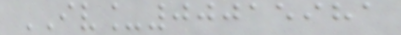IV_00015981
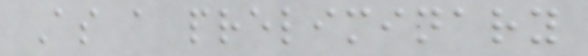As a preliminary
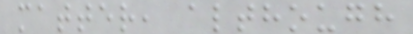matter, although
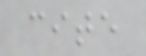cite
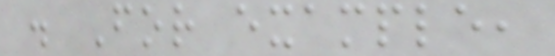. For example,
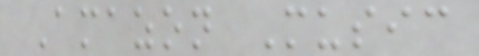Amazon Music
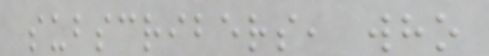subscribers, who
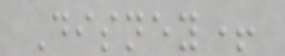Disney+
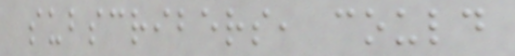subscribers, could
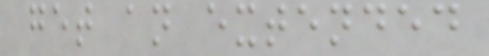get an extended
